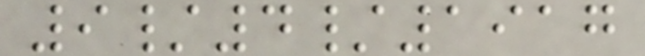9/4/1917
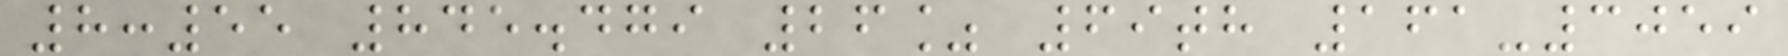8:55 845.479 26% 69th 161-3059
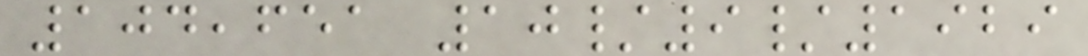104,651 10/9/1929
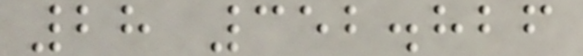28 352.826
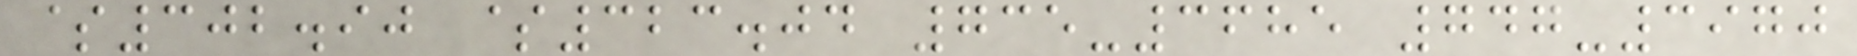$302.90 $323.04 735-3685 747-3970
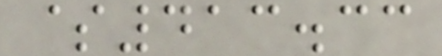$413.33
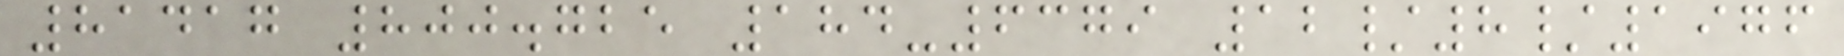81417 800.725 184-6379 12/8/1976
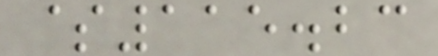$115.23
